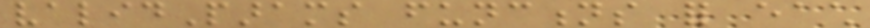validParams functions for each
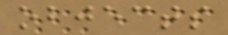objects
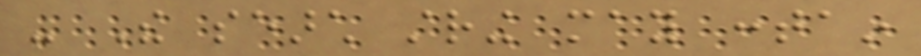- The search string may contain
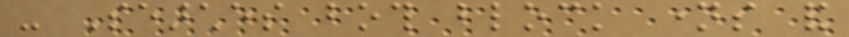- Searches both block names and
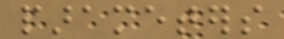parameters
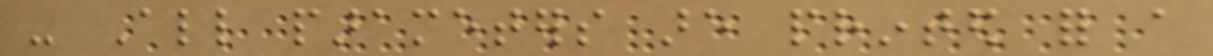- All parameters are printed for a
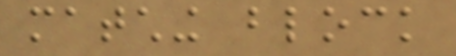matching block
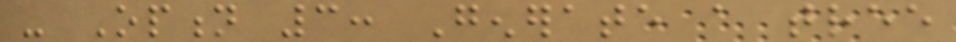- Option 3: Generate a tree
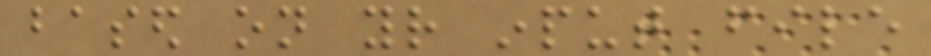based on your input file
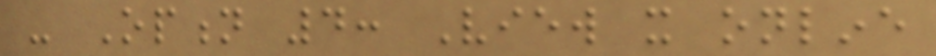- Option 4: View it online
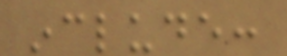include:
